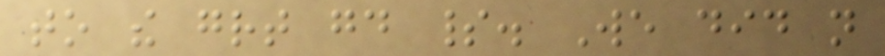to the great good spirit. We did not
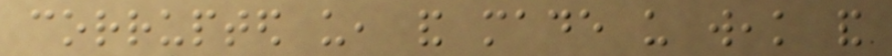corrupted us, and made us weak and
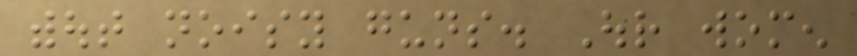without noisy guns. Our women
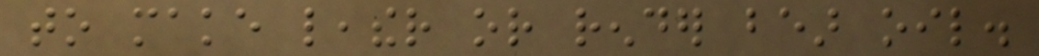to make leather or render bear oil.
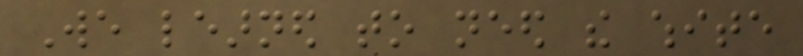We learned to need the white
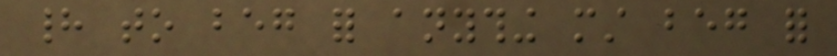had to beg for anything must beg for
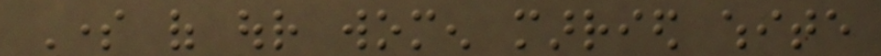Some of our women married white
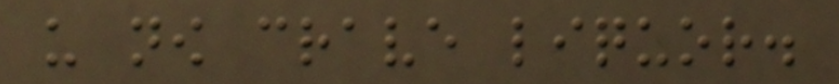us now crave liquor.
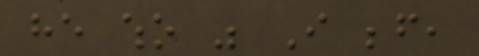he who was I before,
